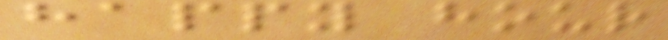happy hour
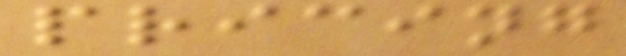pricing
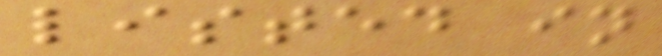listed in
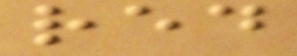red
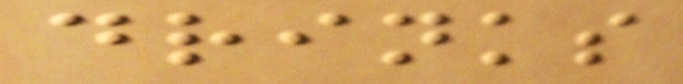drinks
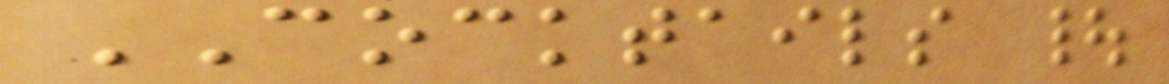COCKTAILS |
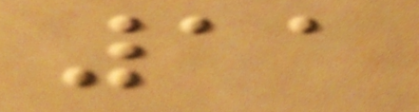11
